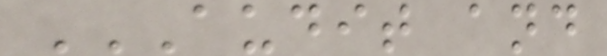AUDIT AND
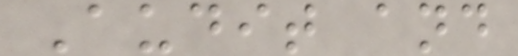Audit and
